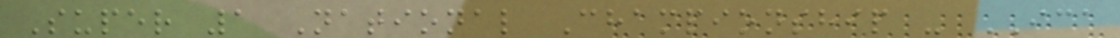Super 1 National Championship - ICA
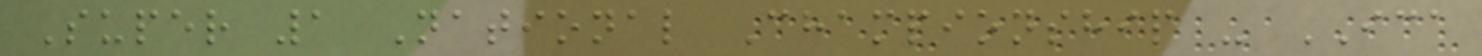Super 1 National Championship - ICA
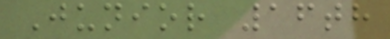Junior 16th
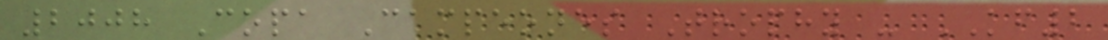2008 Copa Campeones Trophy - KF2
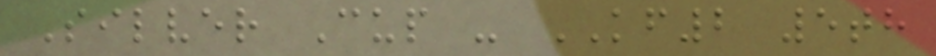Silver Cup - KF2 5th
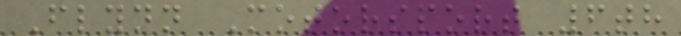Flynn Motorsport 6th
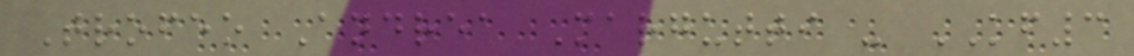Trofeo Andrea Margutti - KF3
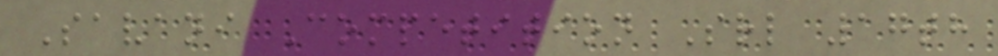Savani Competition Srl 17th
